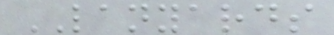LANYARDS
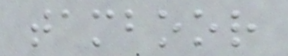tamboor
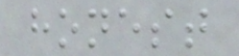honest
